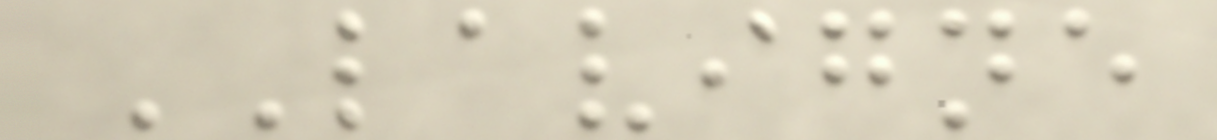LAVIGNE
